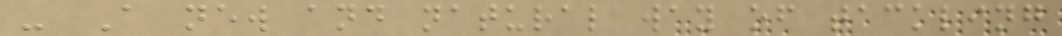- A new and natural way of tackling
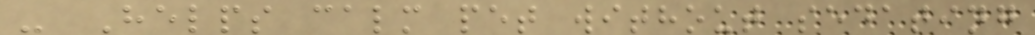- Helps calm pet without sedating
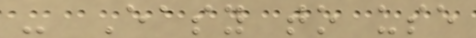- Easy to use
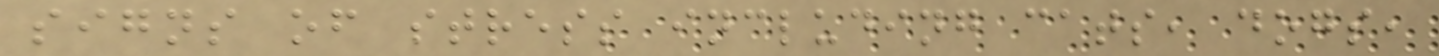signs of stress including cats, dogs,
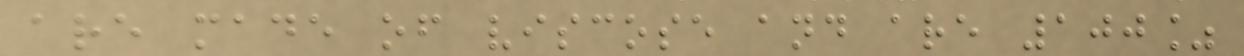are made of viscose and are 100%
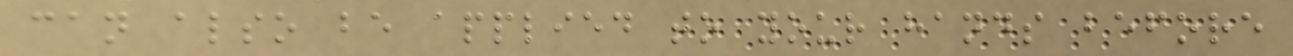can also be applied to your hands before
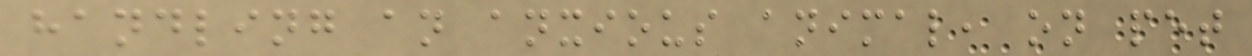handling an anxious animal, on pet
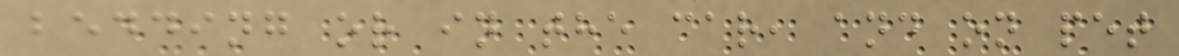bedding or in the car, and on pet
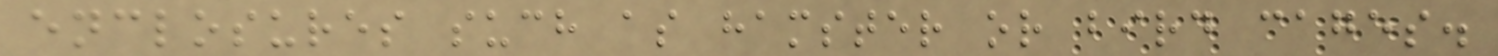enclosures such as hamster or bird cages.
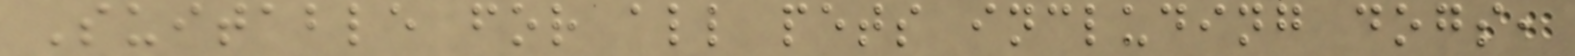Suitable for all pets including dogs,
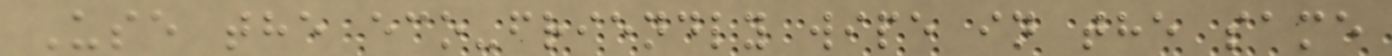Use the eco-friendly wipe in the same
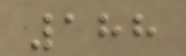188
